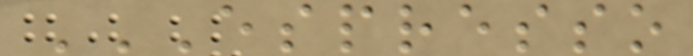ESPRESSO
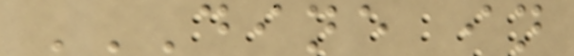DINE IN
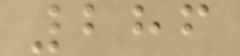286
